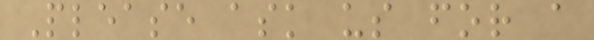Please ask us for a
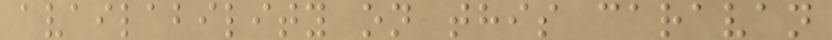availability on this caravan
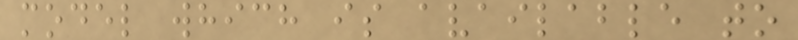model which is available to
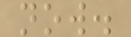now.
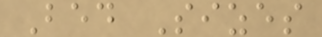Bed Sizes
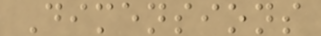Dimensions
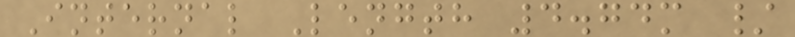Internal Length 4.74m /
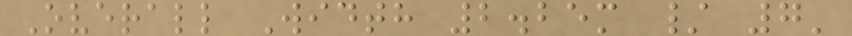Overall Width 2.25m / 7'
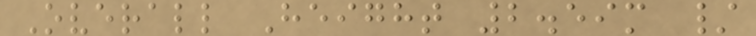Overall Height 2.59m /
